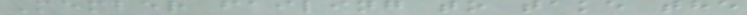Member failing to take the
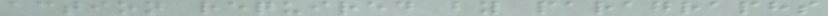action required by paragraphs
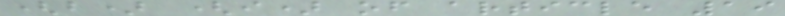(b) (i) of article 19
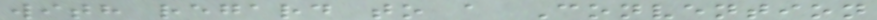with regard to a Convention
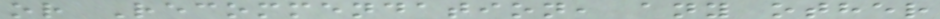or Recommendation, any other
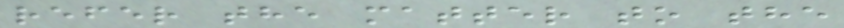refer the matter to the
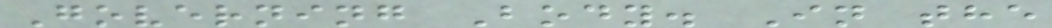Governing Body. In the
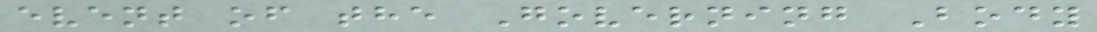event of the Governing Body
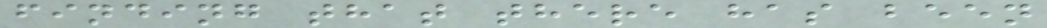finding that there has been
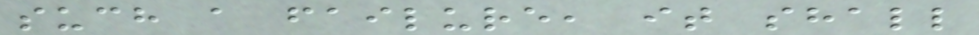such a failure, it shall
